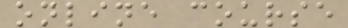online course
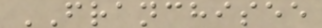FRANCHISEE
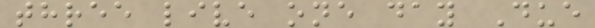three live one day Due
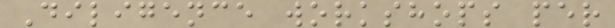Diligence workshops per
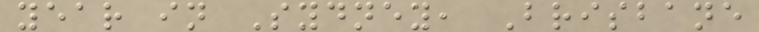year in Sydney, Brisbane
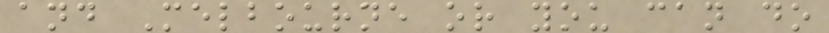and Melbourne or you can do
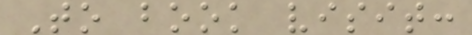To book visit:
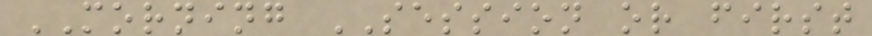MORNING SESSION or first
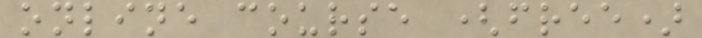online course (free)
